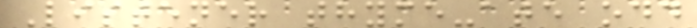Listener thyme-ate odd
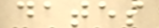dates
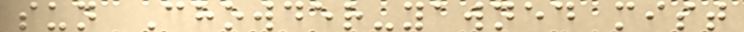sun Chowder-yawned mist
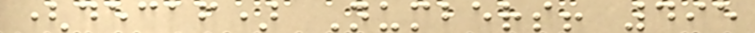(decaf) Numbers! 495
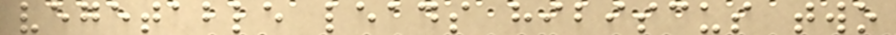vegetable leads hibiscus two
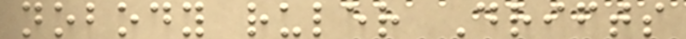nobody ruler Drifts
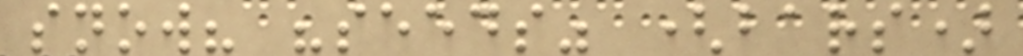snow? "seeds" (bars)
